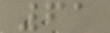61
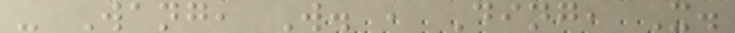- Wang, W. , Ding, X.
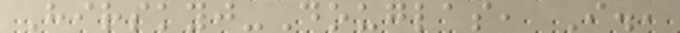Hirskyj-Douglas, I.,
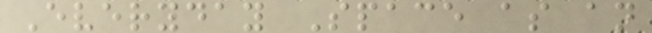Everyday Space as an
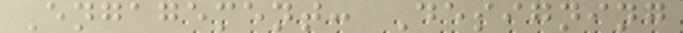Engagement: Designing
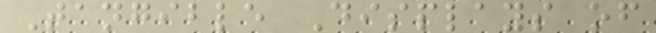Tangible Displays of
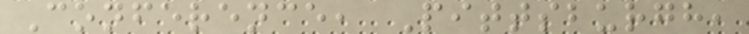Conference, Pittsburgh,
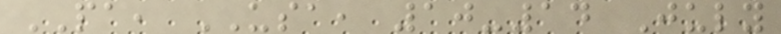PA, USA, 10-14 July
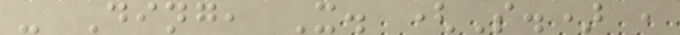- Ding, X. (S.) ,
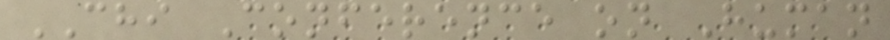CHI Conference on Human
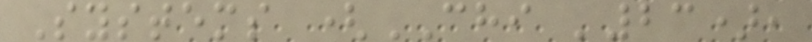Systems (CHI '23),
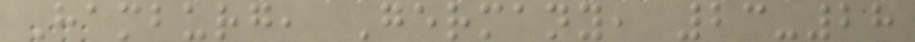Hamburg, Germany, 23-28
